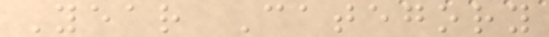Year Category
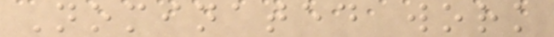Nominated work
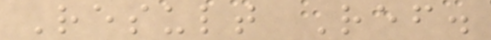Result Ref.
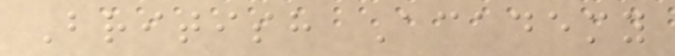British Academy
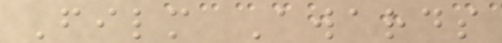Film Awards
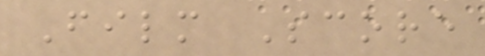Film Score
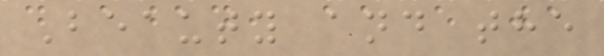Beauty and the
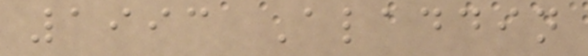1993 Aladdin
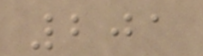201
